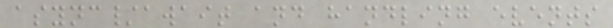async/await and handling events
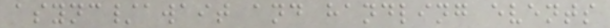async/await and handling events
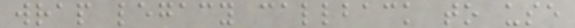wrap legacy callback to use
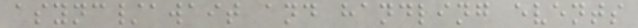async/await and handling events
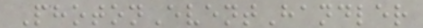PhotonEventHandler
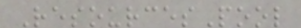ResourcesPool
